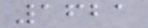1621
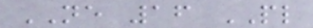NE 16 PL
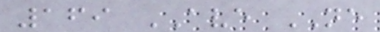169 AVE NE
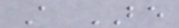A BE
